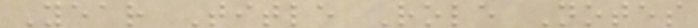Year Title Role Notes
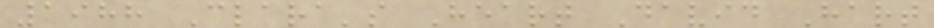1988 Clara's Heart David Hart
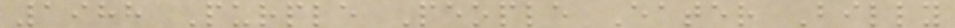1988 Purple People Eater Billy
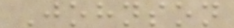Johnson
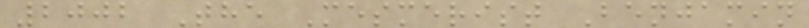2002 The Mesmerist Benjamin
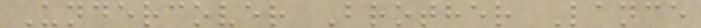Undercover Brother Lance
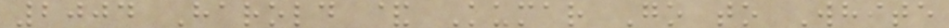2004 Harold & Kumar Go to White
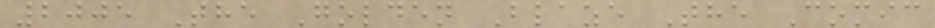2005 The Golden Blaze The Comic
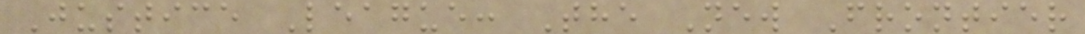Justice League: The New Frontier
